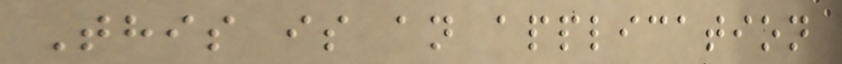This is an application
